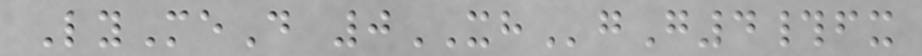LyMeD 0XHgG4#fx
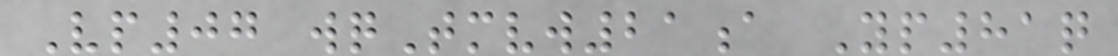Vp07 wqTmvw21a Yp81q
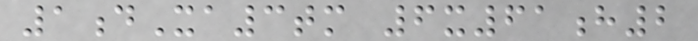1dXa3tm 6x61h2
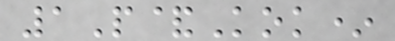1P&Kok*
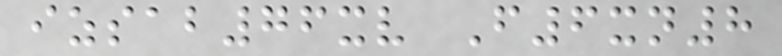izsab76xv F6xn8
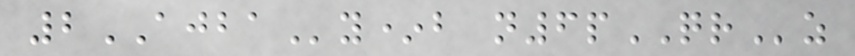2AJBAy*b n6pQRz
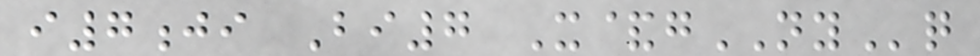i7ji Bi7 X&gNYq
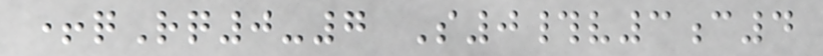+qRq0-7 S0#v3c4
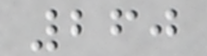260
